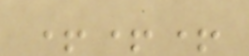+++
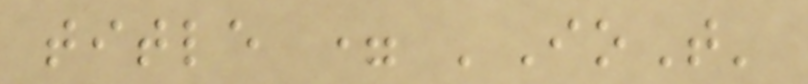title = 'IoT'
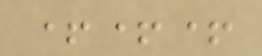+++
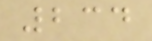234
